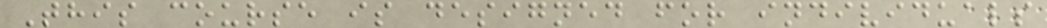This course is designed for individuals
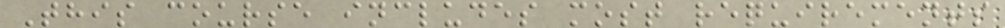This course includes most requirements
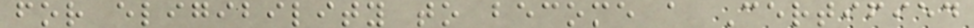for eligibility to become a Certified
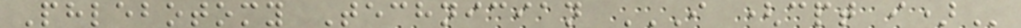Phlebotomy Technician I (CPT I)
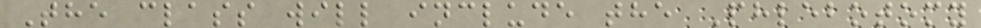The class will include the Phlebotomy
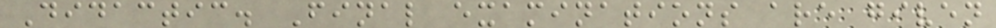Didactic. Final examinations are given
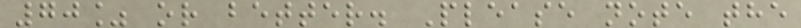70% or better. Please note the
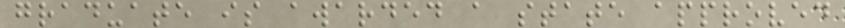graduate is awarded a state approved
